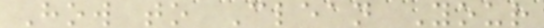How to Clean Your
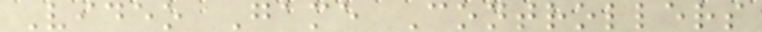Video Game Controllers
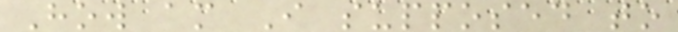How am I supposed to
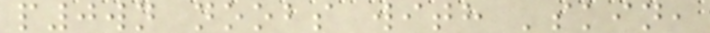p0wn noobs with 'skin,
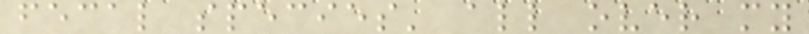fecal species' all over my
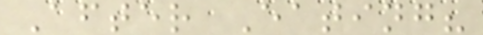After Eating?
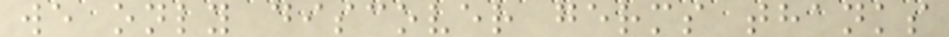we only discover germs thanks
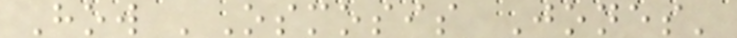How 'Osmosis Jones'
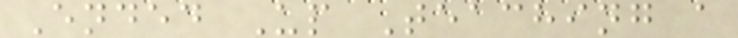Ended Up Teaching a
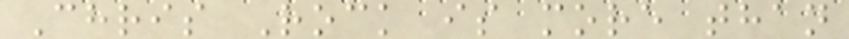Chris Rock is more than
